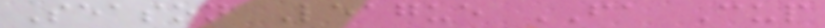Season League FA Cup
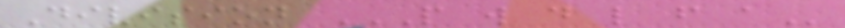Division P W D L F A
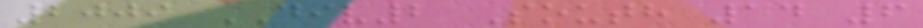2009 DIV2 South 14 6
